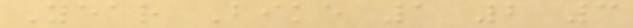Year Bike 1 2 3
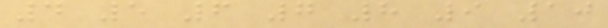4 5 6 7 8 9 10
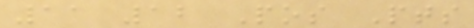11 12 Pos Pts
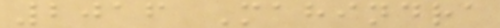2016 Mahindra
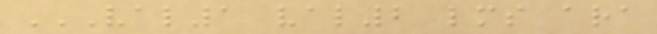VAL1 VAL2 LMS ARA
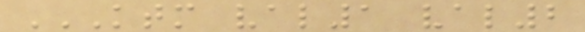KTM VAL1 VAL2
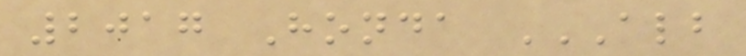2017 Honda ALB
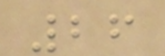26
